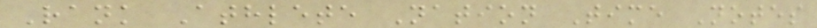Rank Athlete Nation Time Notes
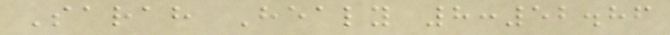Sarah Healy 8:52.86
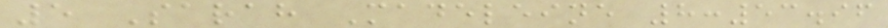5 Sarah Madeleine 8:53.96
